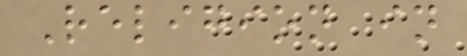Religion in
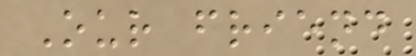Our friend
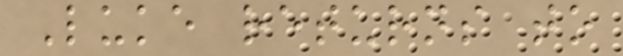Luke returns to
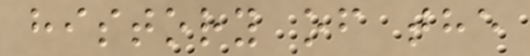history of the
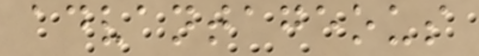advantageous
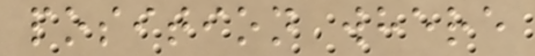position where
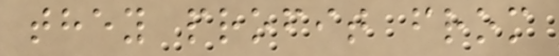they profit from
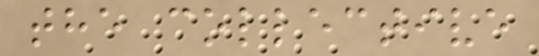the collective
